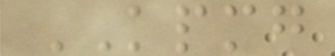KPMG
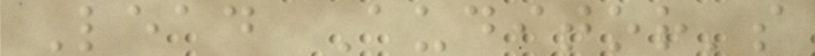Lead Auditor's
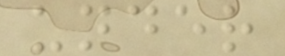under
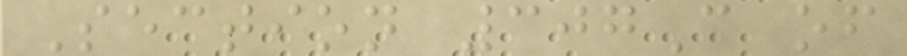Section 307C of
